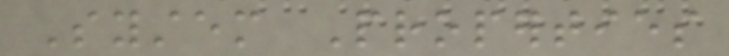System Properties
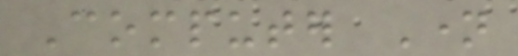Computer Name
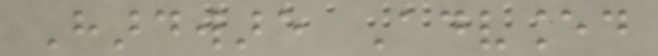Hardware Advanced
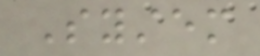System
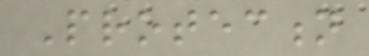Protection
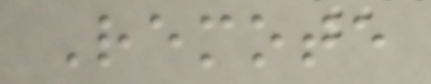Remote
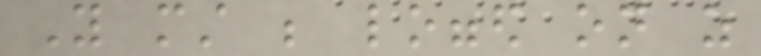You must be logged on as
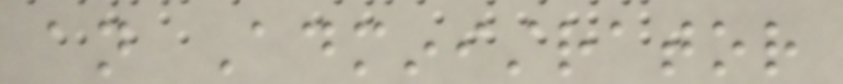an Administrator
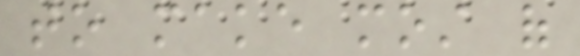to make most of
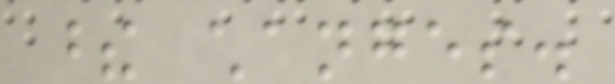these changes.
